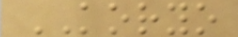KORYO
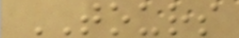TOURS
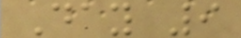Day 9
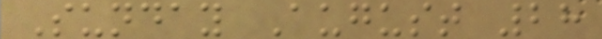Sunday August 28
